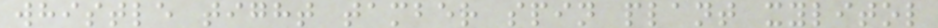whistle tight tamber spin plant xylitol
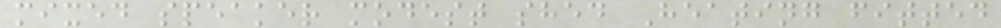mixed speaker modest shed Heating fitted
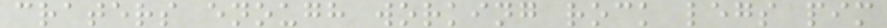craters enough working rock legs pim
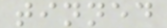tinned
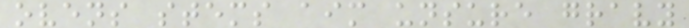ovens stems aim unsure gravy
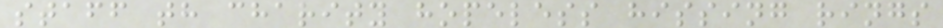staff th charity hopeless hissing rings
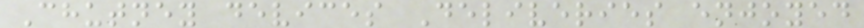Chutney devices Deliveries enjoyed
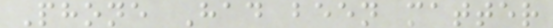Phone Had been matter
